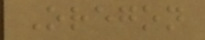Oregon
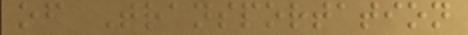of Transportation
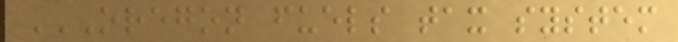OREGON FUELS TAX SYSTEM
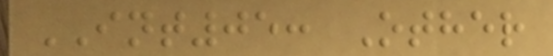INT05: Other
